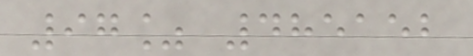97% 485152
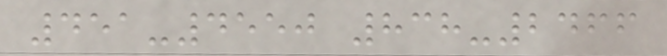451-4550 838-2466
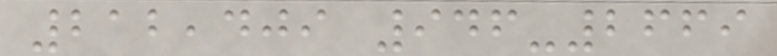212,409 946-2669
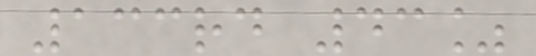133rd 43%
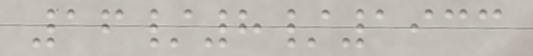16/8/1933
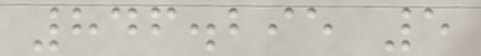846.295 5
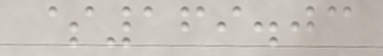$169.03
